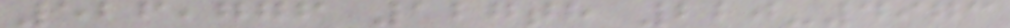526,776 127th 220-4973
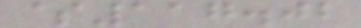$117.02
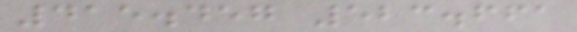415.457 523.661
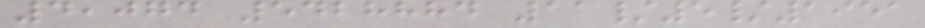4,074 5428884 11/5/1951
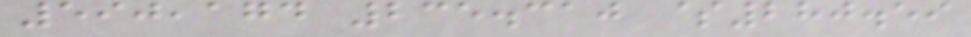590,174 235.310 $280.59
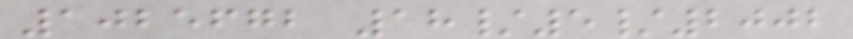1025672 18/5/2002
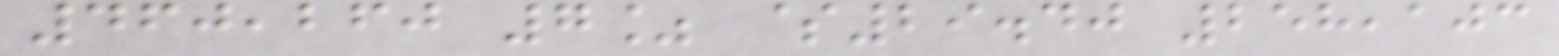460,260 7% $29.40 258,103
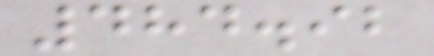484.92
